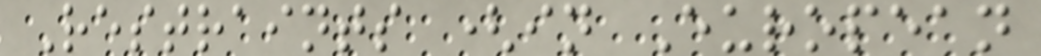Restraints (in European
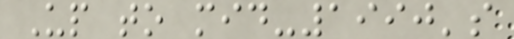Up to mid-1990's
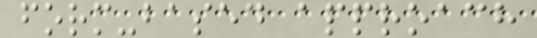form-based approach
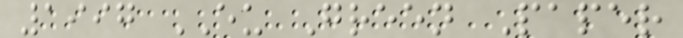1997 EU Green Paper
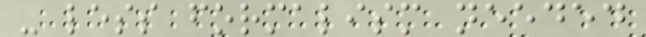- less formalism needed
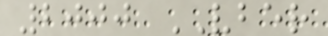2000 VBER
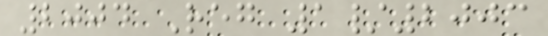2004 Reg 1/2003
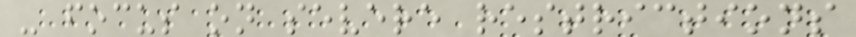- focus on severe restrictions
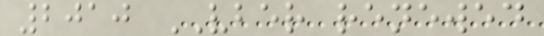2010 VBER renewed
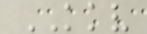KKV
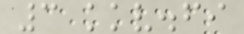3 kkv.fi
